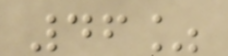46%
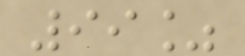99%
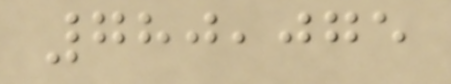780,075
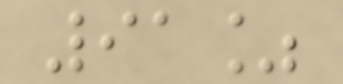91%
